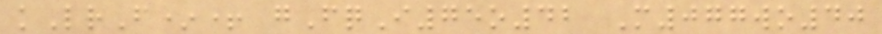kLrF*+ gFqI75o42 M077wo40
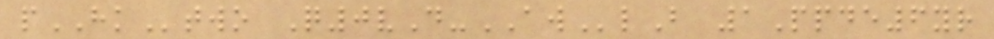pHKtwo Q0vD-AWlB 1Ppde6yr
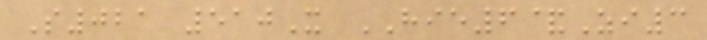S021 510X HIE6&Zi3
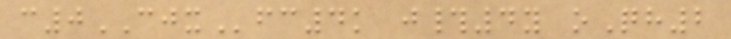c0CJXfc4k j#4y oQh2
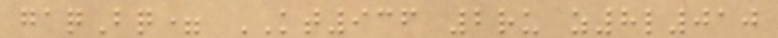gaqBq= KT936 2ru z8l010
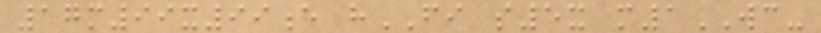17m99x99e hFI s5x m1WC-
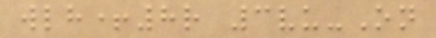wlh+8r 3vu-On
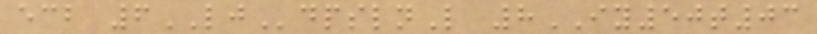ecb 6LJdpslnL 8IY50t03
